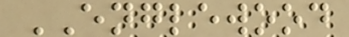ENGLEWOOD
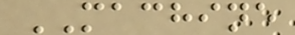MACHINE
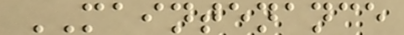MAINTENANCE
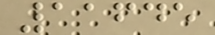11645
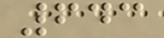643
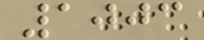1003
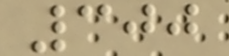300
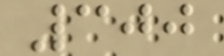300
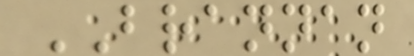BRANNAN
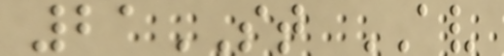21ST AV
